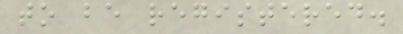to be registered.
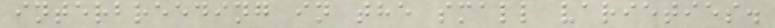interbreeding in the small varieties.
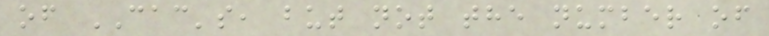of CAC's, but not the number of
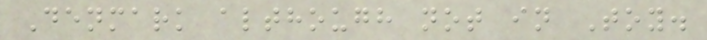Denmark although not in Toy.
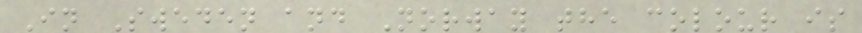In Sweden and Norway the colour is
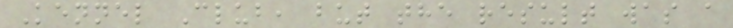Kennel Club, but the result was a
